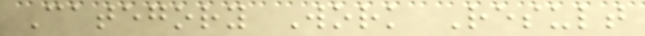Category Work Result
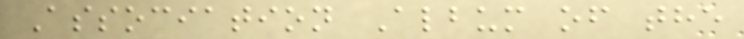Association Album of the
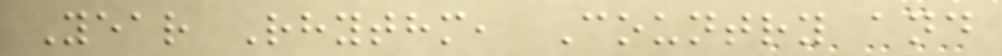Year Rhythm, Country and
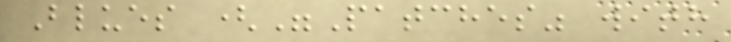Blues ("Patches" with
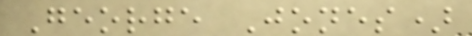George Jones)
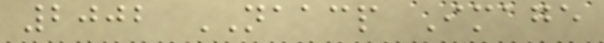2002 NAACP Image
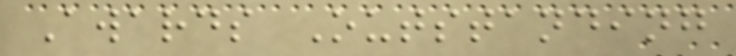Awards Outstanding
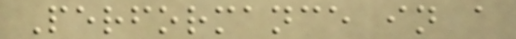Performance in a
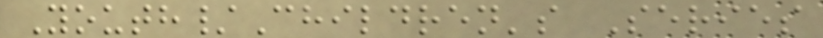Youth/Children's Series
